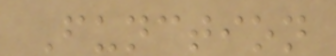Function
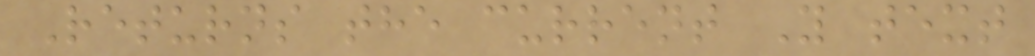Returns the current Y text
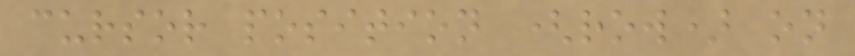cursor position (row) on
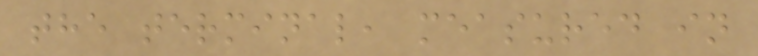the terminal, measured in
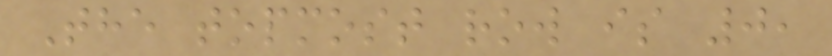The topmost row is 0,
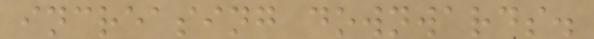increasing downwards.
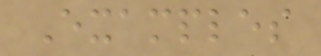Examples
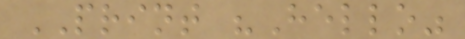PRINT "Hello"
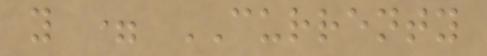y = CURRENTY
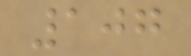107
